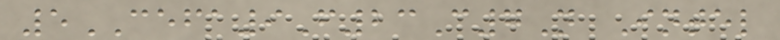5CEFA9F23C7N Intel
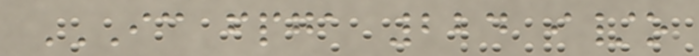IC FPGA 224 I/O
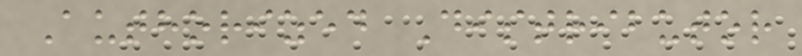Authorized Distributor
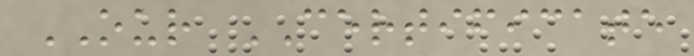OUR CERTIFICATE
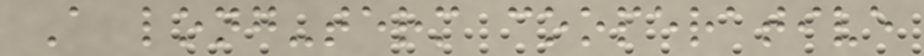A long-term cooperative
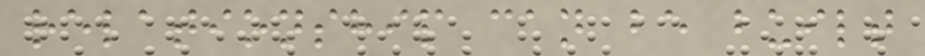relationship can be built
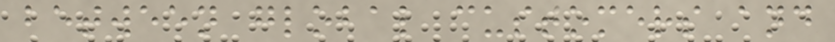between global customers and
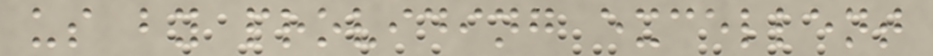us by providing excellent
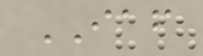IAF
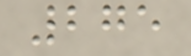275
